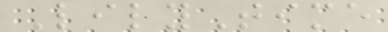LilyTime
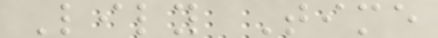Lily Time
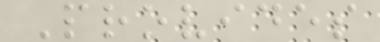Provides
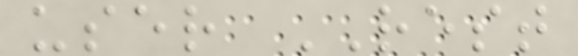user REST
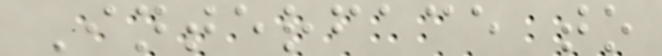Interface to
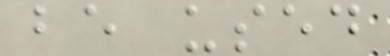be used
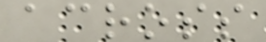across
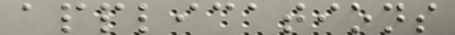applications
